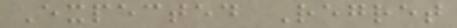Expected Regret
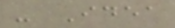- Idea
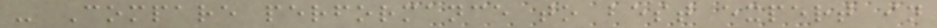- Compare performance to best expert in
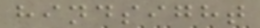hindsight
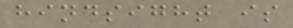hindsight is
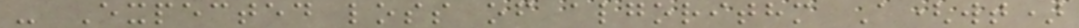- Expected loss of algorithm A(wt)
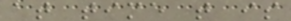at time t is
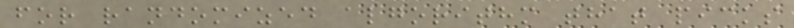for randomized algorithm that picks
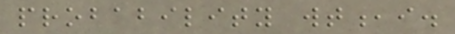probability wt,i.
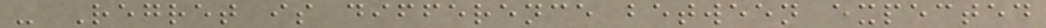- Regret is difference between expected
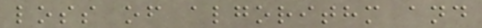loss of algorithm and
